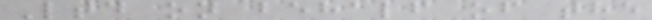Ltd on behalf of the
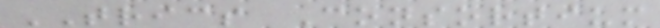TRICS Consortium
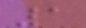1
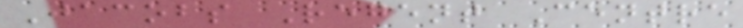Jacobs Regent Centre
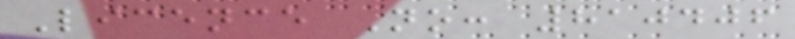Licence No: 810406
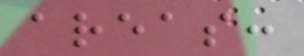areas:
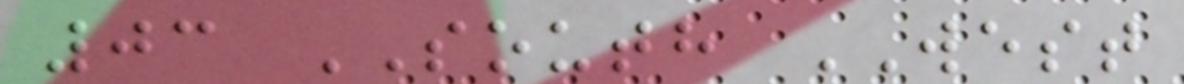03 SOUTH WEST
